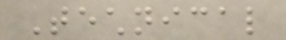Technical
